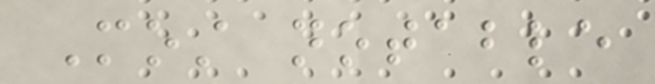Most notable
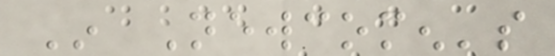In Newcomen's
